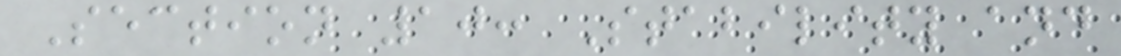Section 10: Stability and
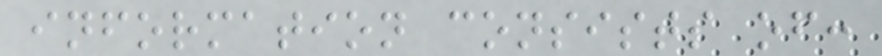information consists of:
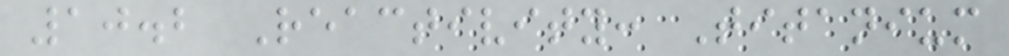10.2 Reactivity: Titanium
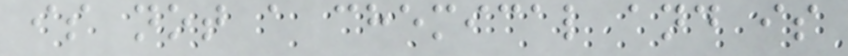is not a chemical and is
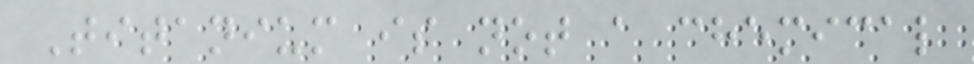Titanium is not a chemical
